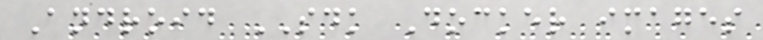Android SDK Docker images
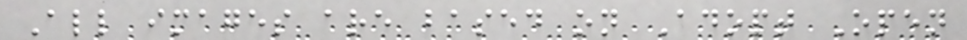All images are based on Adopt Open
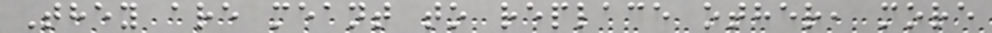They are meant to replace other, more
